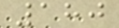180
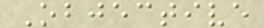Objective
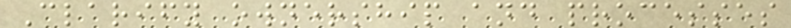Clarify ownership and processes
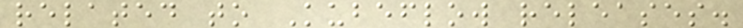related to Kubeflow releases.
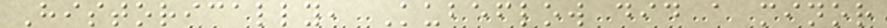Historically, Kubeflow did a minor
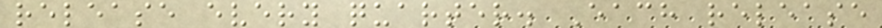release every quarter. Each release
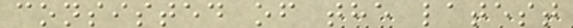consisted of the latest
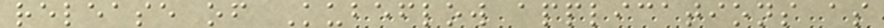release of Kubeflow applications as
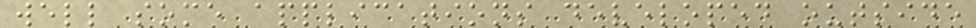well some applications developed outside
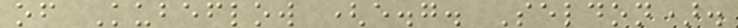of Kubeflow (e.g. Seldon).
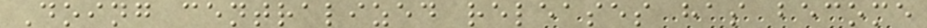Doing centralized releases has become
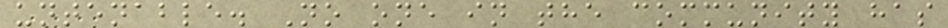untenable. No one in the community has
